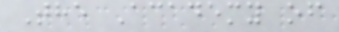The Academy of
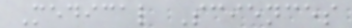Medical Sciences
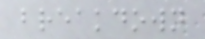breakdown
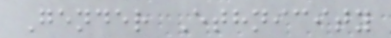Gender Ethnicity
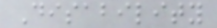Disability
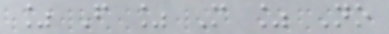% F % M % No
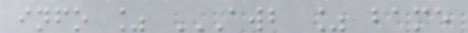info % AWB % BAME
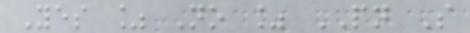Yes % No % PN S
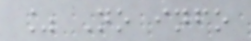% No info
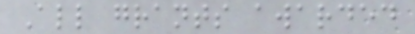All grants awarded
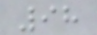98
